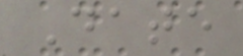Date
